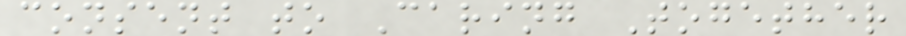consent to Caring Together
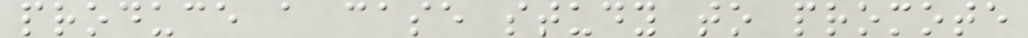produce a case study to promote
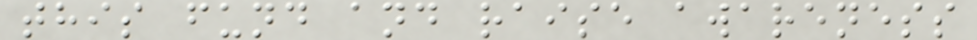this fund and raise awareness
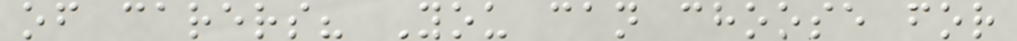of carers? You can choose for
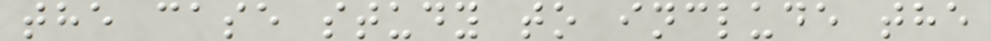the case study to include the
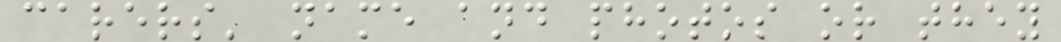carers' name and photos or they
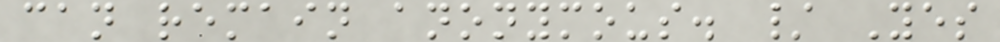can remain anonymous. / Yes
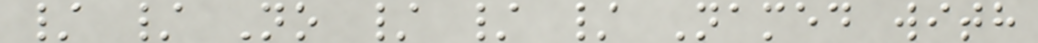/ / No / / / Named with
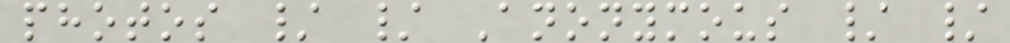photos / / Anonymous / /
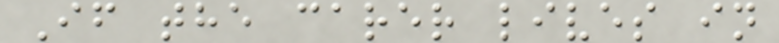If the carer lives in
